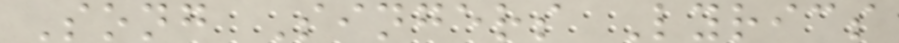Song Singers Lyrics
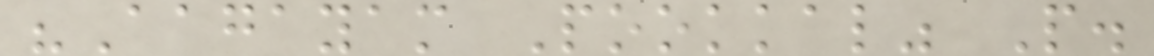"Aagayam Pookkal" P.
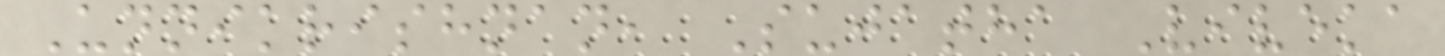Unnikrishnan, Sujatha Viveka
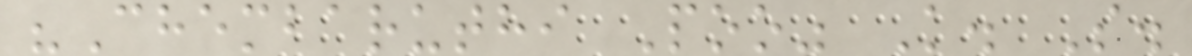"Chembaruthi Poo" K. S.
